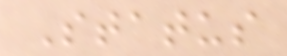Status
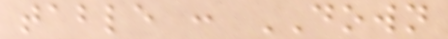table : DOWN
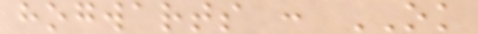hogwarts : OK
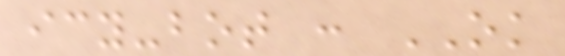icy-bot : OK
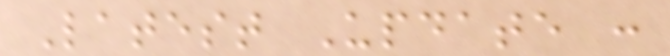Latest Update :
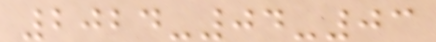2024-04-03
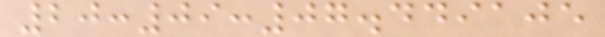20:09:07.449105
